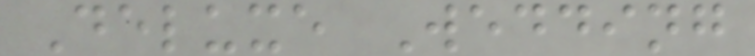Deluxe Wedding
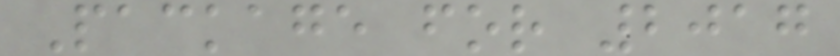Package for 2017
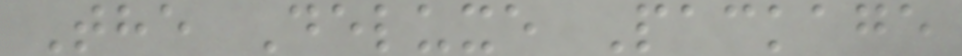The Deluxe Package
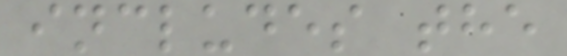includes the
